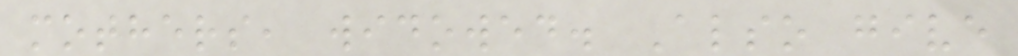mothers, widowed. Also give
